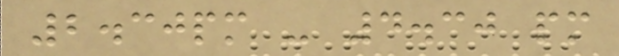2.30pm - 4.30 pm
